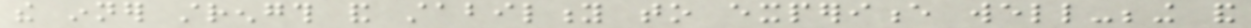the inner strength and stability to experience well-being and
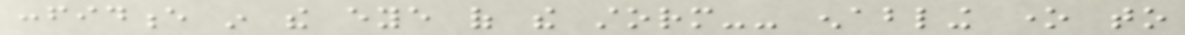confidence in the eye of the storm-- enabling one to
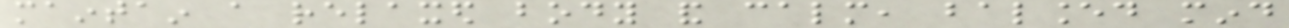maintain a relaxed body and calm, balanced mind
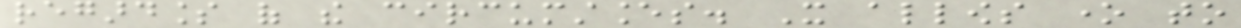regardless of the circumstances. It allows one to
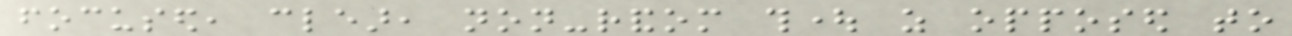focused, clear, non-random thought as opposed to
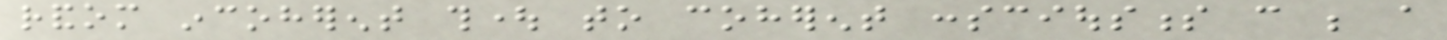random incoherent thought to coherent consciousness can be a
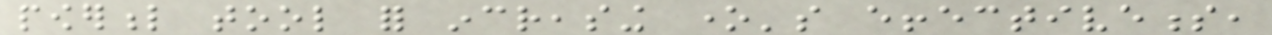powerful tool for increasing one's effectiveness,
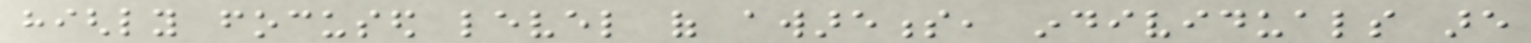highly focused level of awareness, individuals are
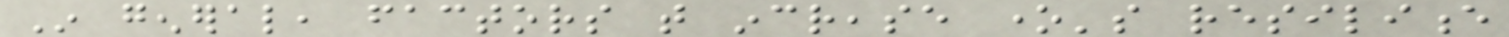In general, factors that increase one's resilience
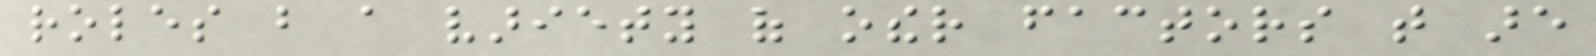roles but a variety of other factors that are
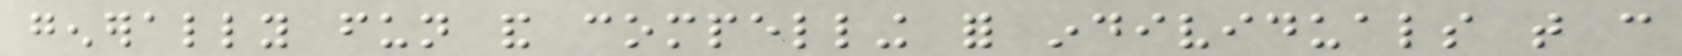generally fun and compelling for individuals that can
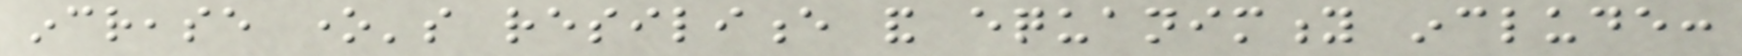increase one's resilience and equanimity include:
